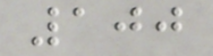100
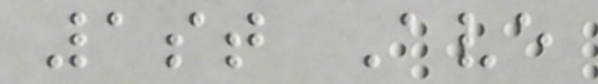1st Ave
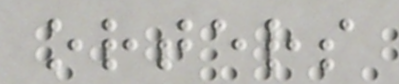orters
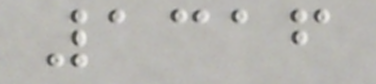1316
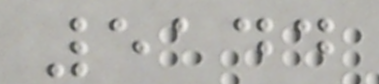5144
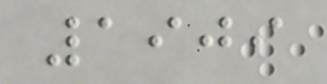1909
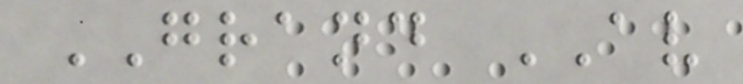GRAND AV
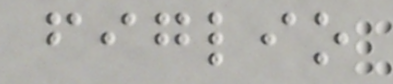figlio
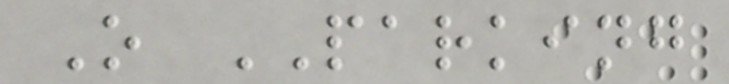O PARKING
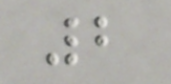2
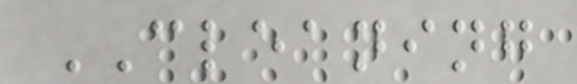CLEANING
